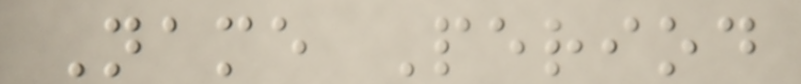Name Period
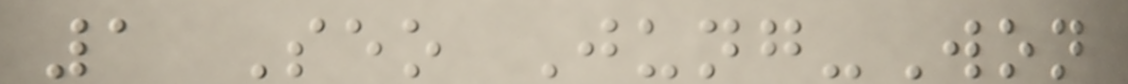1 Seo Jung-Won
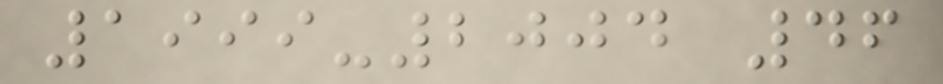1999-2004 46
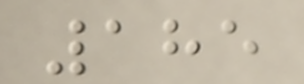185
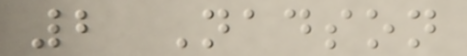2 Nadson
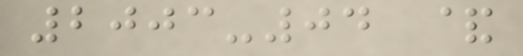2003-04 &
